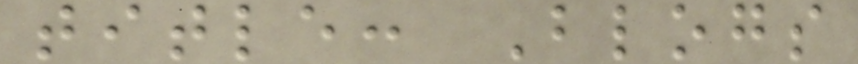title: Blogs
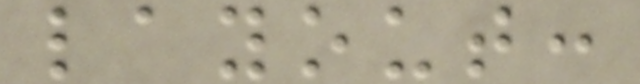layout:
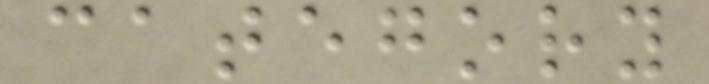category
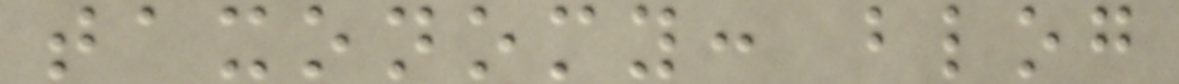taxonomy: blog
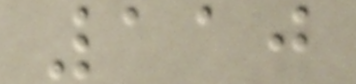110
